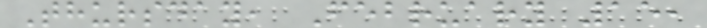Thursday, February 15,
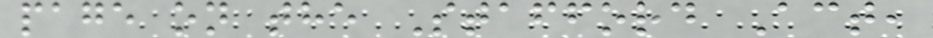page on the Stafford Act,
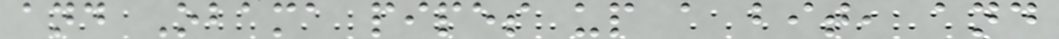and Obama pipes up a bit, and
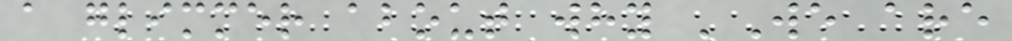a glimmer about why 'We are
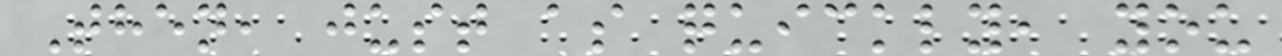Then, just as quickly, you
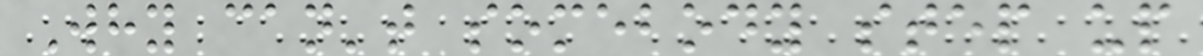Why can't somebody step up
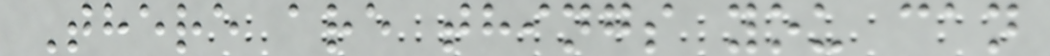There are things you can
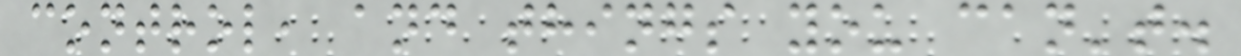control, and things you can't.
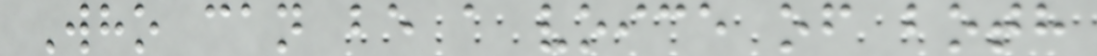Who can be a voice of both
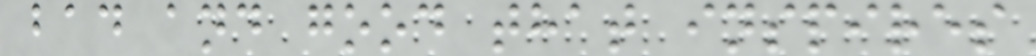bad and good that inspires
